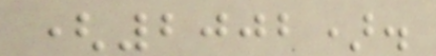(2002).
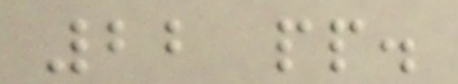22 pp.
